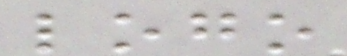logo
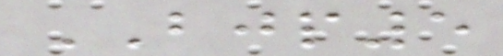BJP5
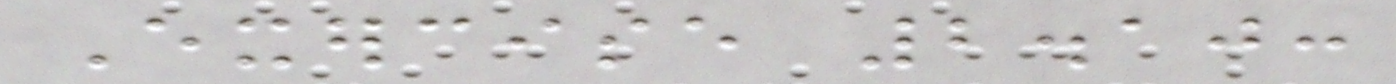Exercise 2.10:
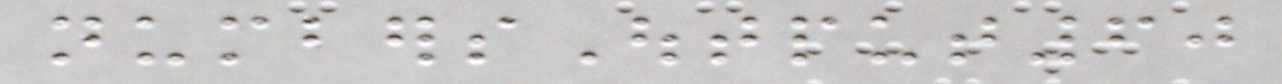numbersOutput60
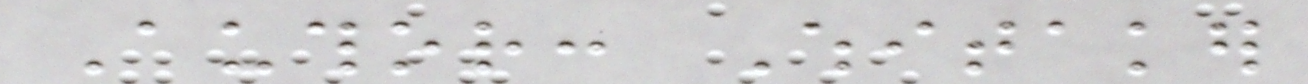Author: Whitaker
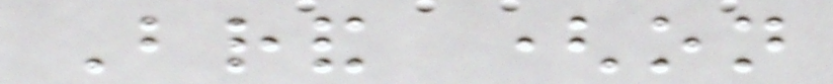Brand (on
